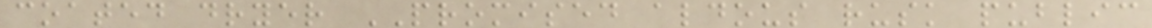coated dryer PROMISED aldous rusk public
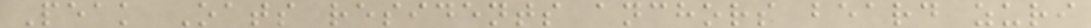Peak Oats residents anchors beard zuri
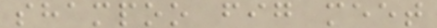shampoo fig meet
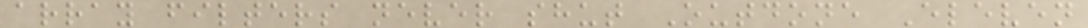array filters never shut Outdone Eleven
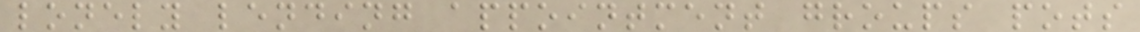lonely lending appointment groups pots
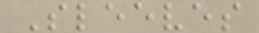Sleeves
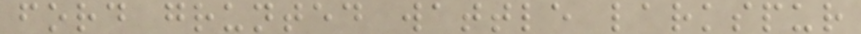ford grunted wattle larkspur
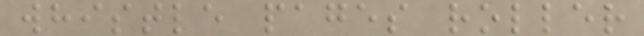whistle pages roller
